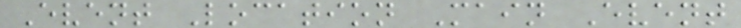Event Location Main Event
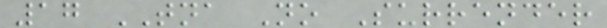17 TNA No Surrender
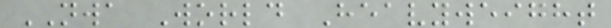NWA World Heavyweight
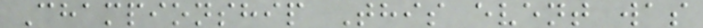Championship This event was
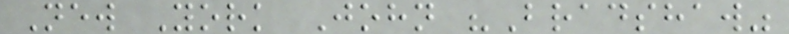New York John "Bradshaw"
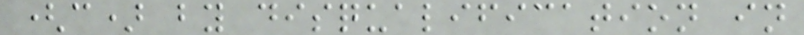(c) by disqualification in
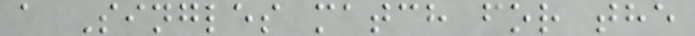a Singles match for the
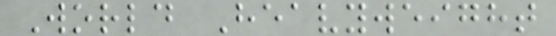World Heavyweight
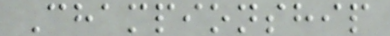Championship
